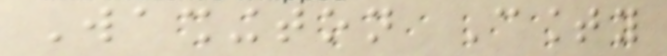Washington County
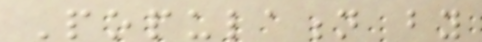Population by
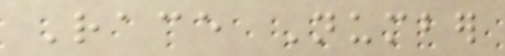Race Number
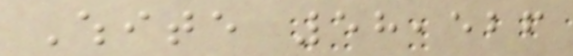White 58,526
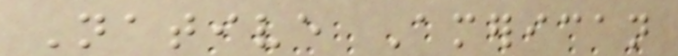Native American
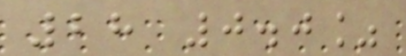28 0.0%
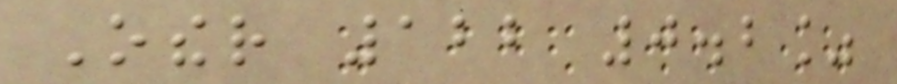Other 122 0.2%
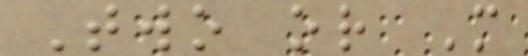Two or More
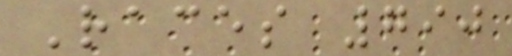Races 790
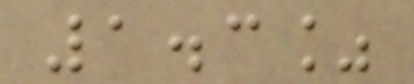1.3%
